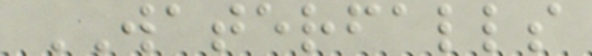WATERFALLS
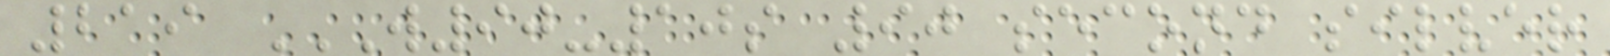219 W90-10S 90 SECOND SILVER
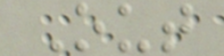Out
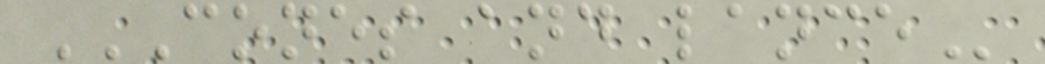CONES AND LANCE
